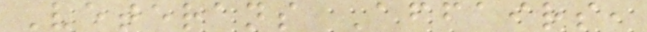Veterans Affairs,
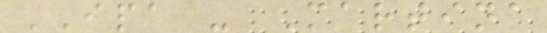IPA - Martina
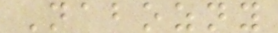Nabozny
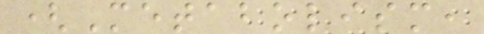(Metabolism,
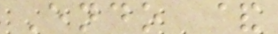Endo &
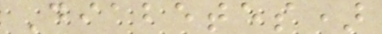Diabetes)
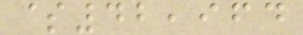$42,964
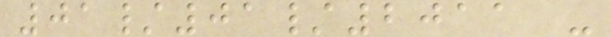01/01/2011 -
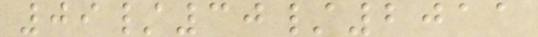09/30/2011
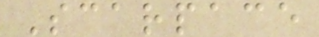Scarpace
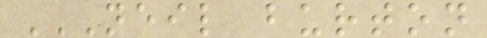NEIL BURTON
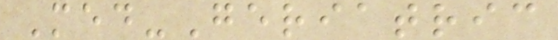Med-Geriatric
